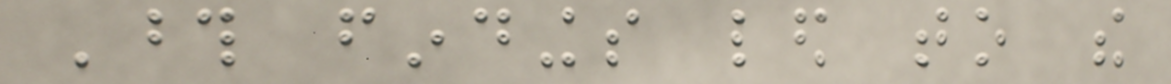Those findings led to the
